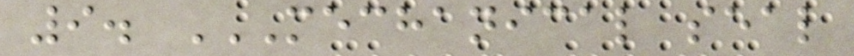9. MECHANICAL SEAL
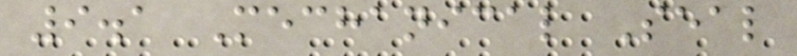9.1 Mechanical Seal
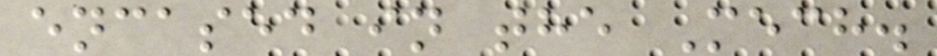encased in the Mech.
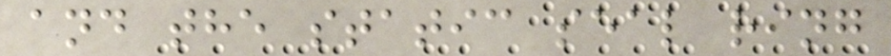and the static seal ring
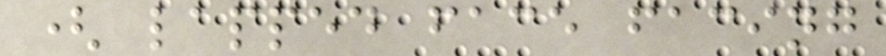( lapped face facing
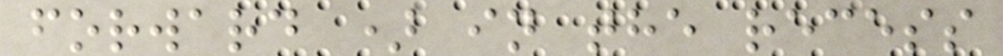forward ) in the recess
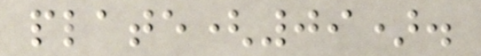plate(09).
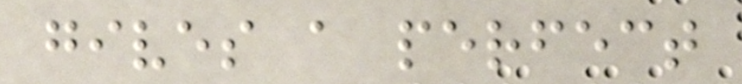gives a perfect
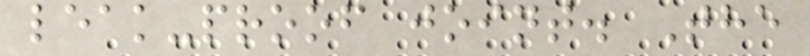leak-proof joint. The
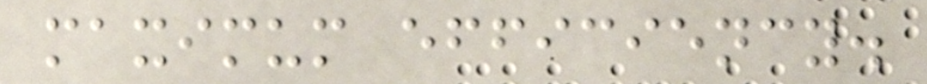maximum efficiency.
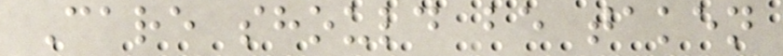Care should be taken
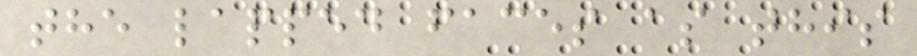the lapped faces as this
